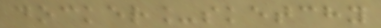docker_sketchy
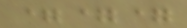===
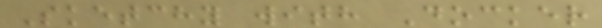Sketchy with Docker
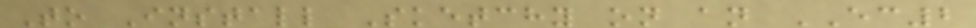To Install Sketchy on an EC2
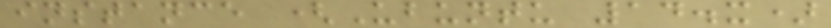instance (Ubuntu 14.x)
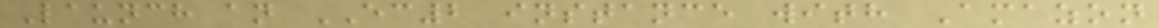Launch an EC2 instance with Amazon
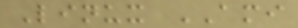Linux AMI
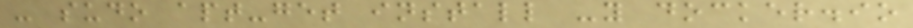- sudo apt-get install -y docker.io
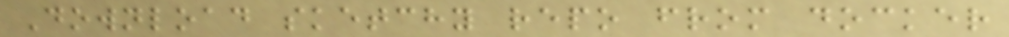Download sketchy repo from docker
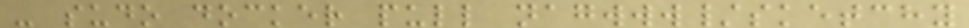- sudo docker pull nagwww/sketchy
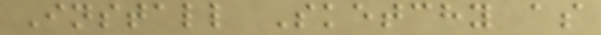Install Sketchy as
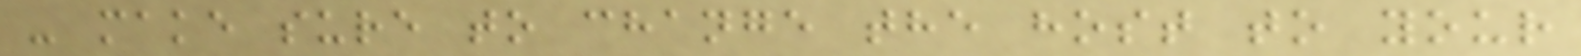- make sure to change the host to your
